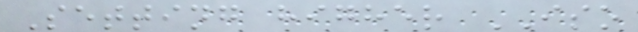Setting higher ISO
